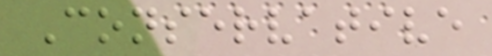Conservative
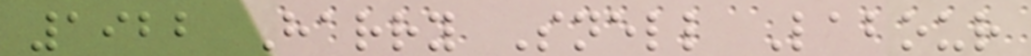1922 Harry Snell Labour
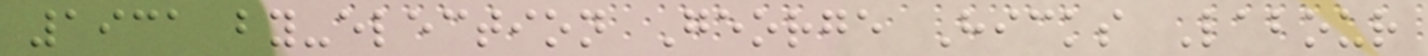1931 by-election George Hicks Labour
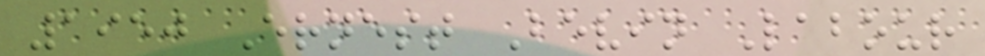1950 Ernest Bevin Labour
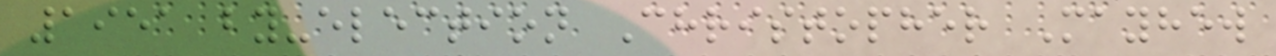1951 by-election Christopher Mayhew
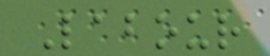Labour
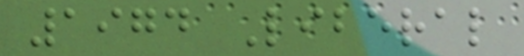1974 Liberal
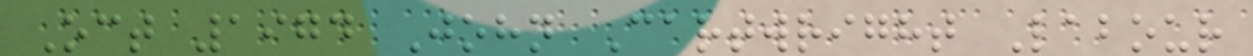Oct 1974 John Cartwright Labour
